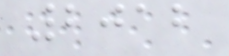2012
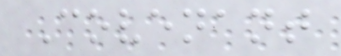Covenant
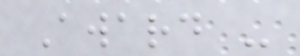Award -
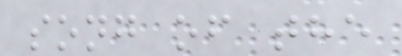song of the
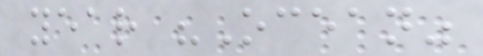year "Ocean"
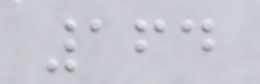164
